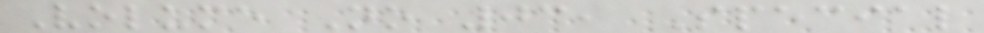Volume No 03, Special
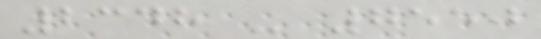2348 - 7550
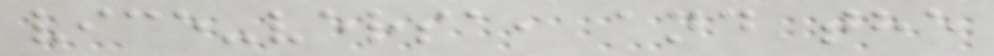vice-versa, and the
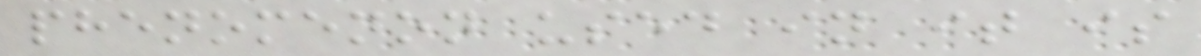phenomenon used in it is
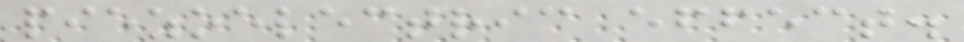piezoelectric effect.
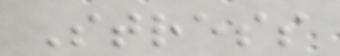Stress
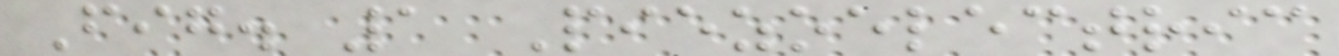Fig. 1 Piezoelectric
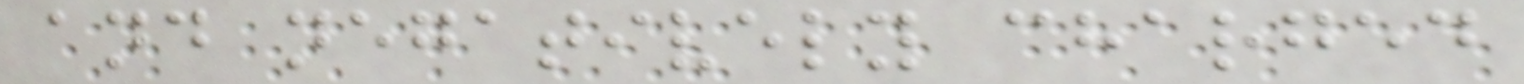and negatively charged
